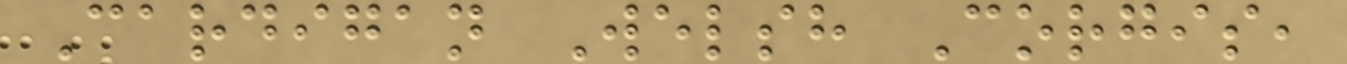Cardigan Welsh Corgis,
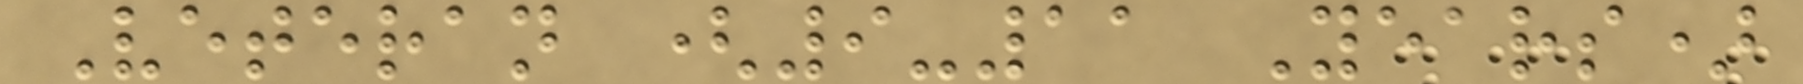Veteran (9-11 Years)
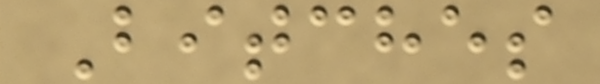Bitches
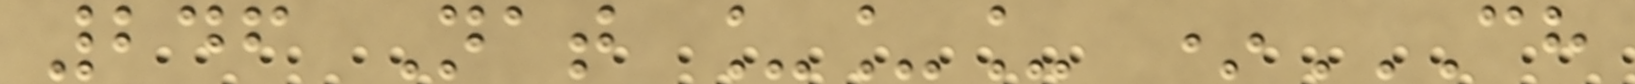246 Nat ___ *CH
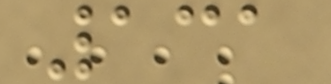131
